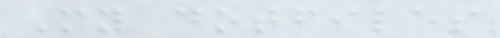My dotfiles
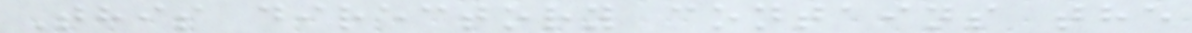This directory contains the
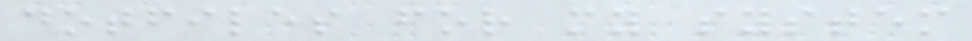dotfiles for my system
